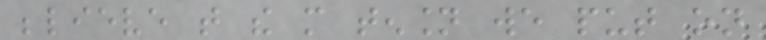believe that the more tension we put on
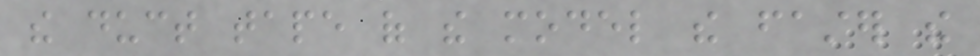the duct tape of the model the faster the
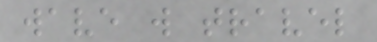wave will travel
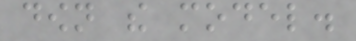down the model.
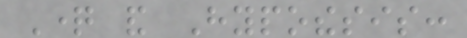Question and Hypothesis:
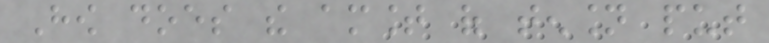How does the amount of tension put
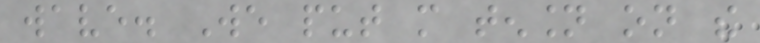wave. We put more tension on the
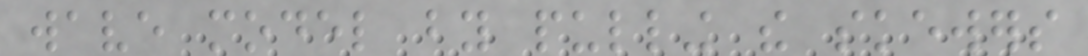wave model by pulling the skewers
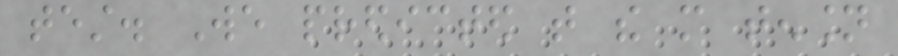test. We predicted that the more tension
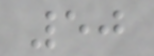50
